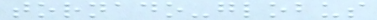tornado-globus
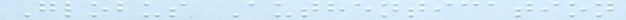Globus Authentication
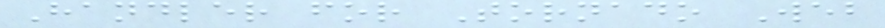Handler for Tornado Web
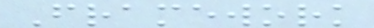Framework
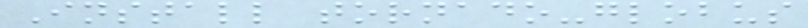Install tornado-globus
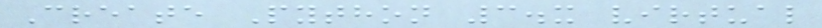Create Python 3.x virtual
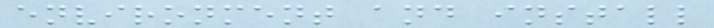environment and install
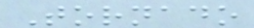Tornado
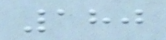180
